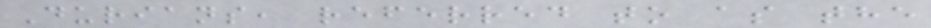Durians, referred to as the
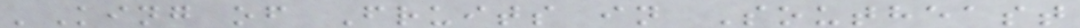'King of Fruits in Southeast
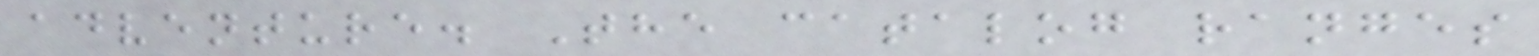adventure. The catalog ranges
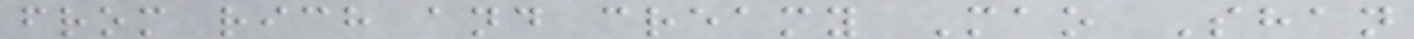from rich and creamy Mao Shan
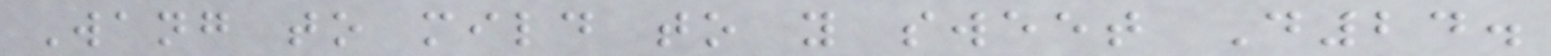Wang to mild to y sweet D24.
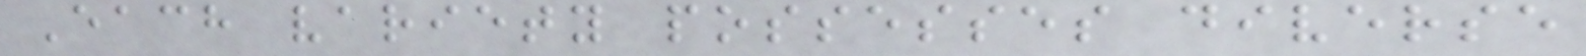Each variety possesses diverse
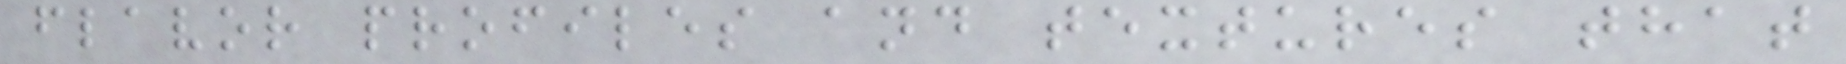flavor profiles and textures that
